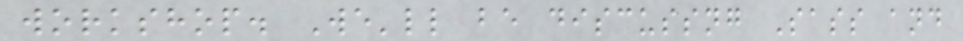workshop. We'll be discussng Sass and
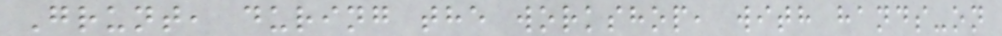Grunt, during the workshop, with hands-on
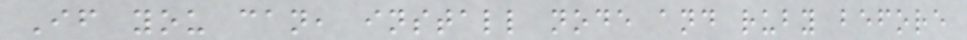If you can, install node and ruby before
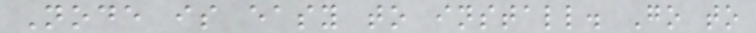Node is easy to install. Go to
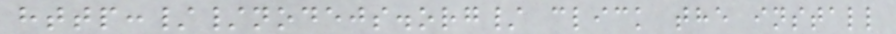http://nodejs.org/ click the install
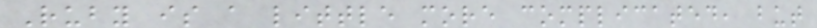Ruby is a little more complicated, but
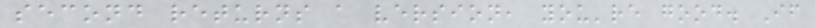second returns a version, you're good. If
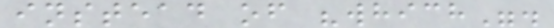instead of "which".
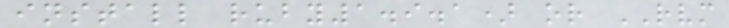install ruby1.9.1) or RVM
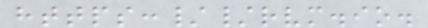https://rvm.io.
